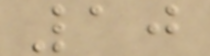10
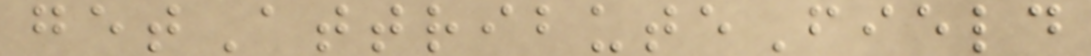getAttributeField
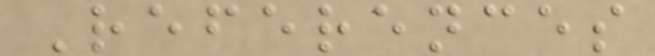References
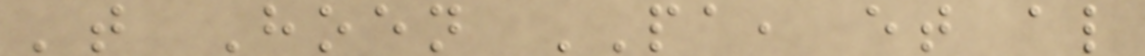't Hoen PA, et al
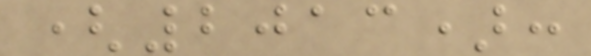(2013):
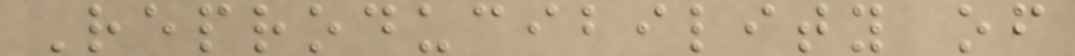Reproducibility of
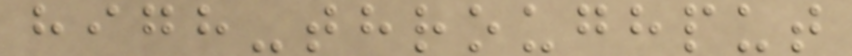high-throughput
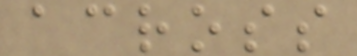across
